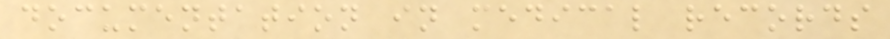documentation in medical records
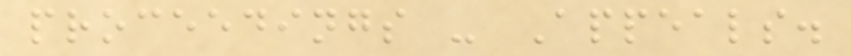proceedings - Appeals.
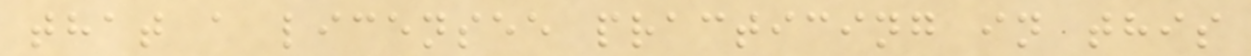that a licensee practicing in this
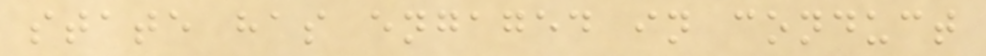state has engaged in conduct
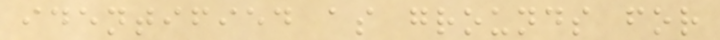identified as grounds for
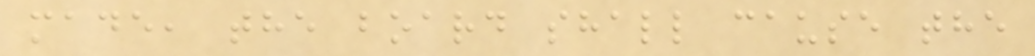made, the board shall cause the
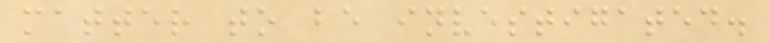matter to be investigated.
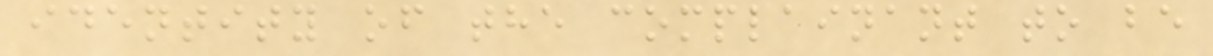identity of the complainant to be
